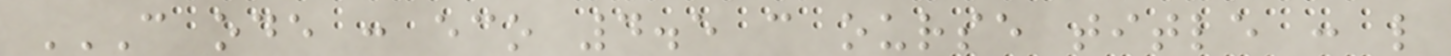C ODE : ECO 4.5 C OURSE TITLE : L
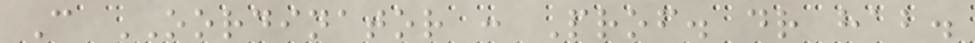C OORDINATOR : Prof. dr hab.
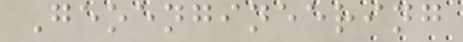Geoengineering
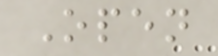Open
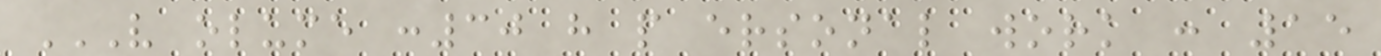V OLUME :30 H P ERSONAL WORK : 15
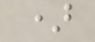)
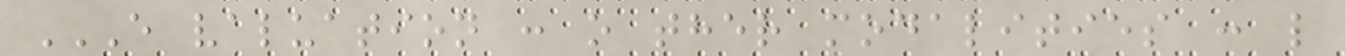E VALUATION : O THER MODALITIES : L
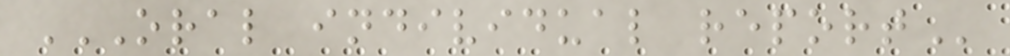ORAL INDIVIDUAL REPORT
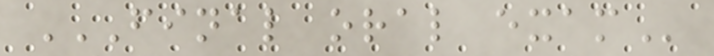FINAL ORAL EXAM
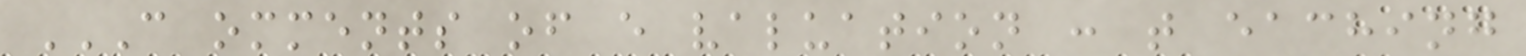C OMMENTS OF E VALUATION : T EACHING
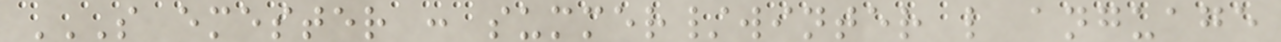S EMESTER : SUMMER/WINTER L ANGUAGE
